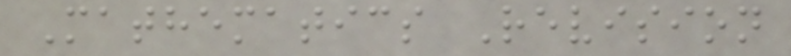Mathematics Revision
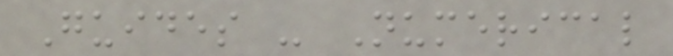Guides - Numerical
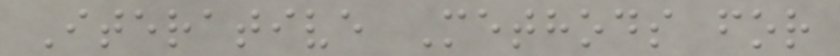Iterative Methods for
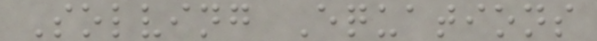Solving Equations
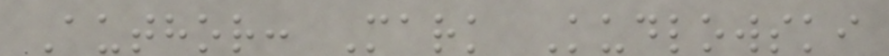Author: Mark Kudlowski
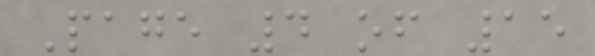Page 4 of 15
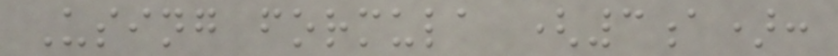Using formula (3a):
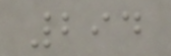294
